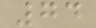74
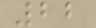22
